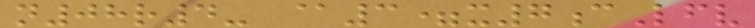n08r4- @3=x7cLfv
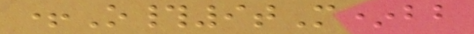+O#9tM*bb
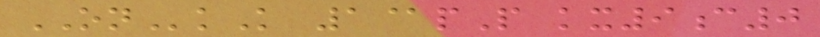ONkK 1@pP kx9c0
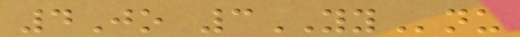4Jo 3YYnu
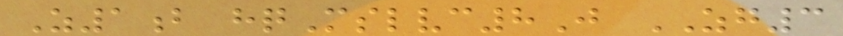Z1b hqMslvc8J ZG3
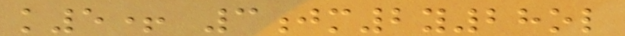k5+ 3jm2y28ol
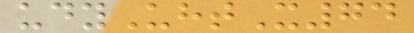udyUhtX74
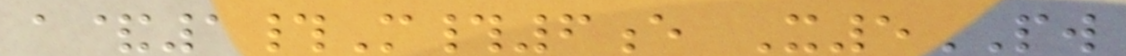a&1#M#6e X5PW
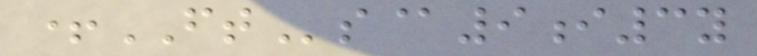+FTs@9i3y
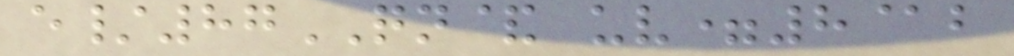e/87QN& uv=8@b
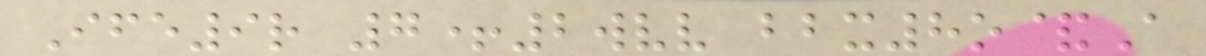Ife9r 7+2wvv bbx8o&A
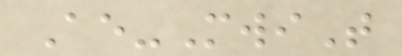Ae-MwiT
